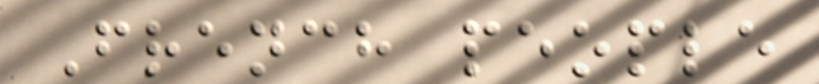French people
